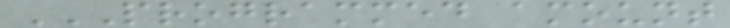PROGRAMMED AMOUNT
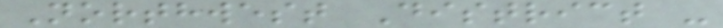Northwest District -
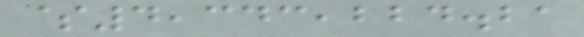$4,343,224.21
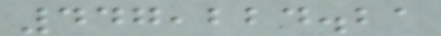447,224.21
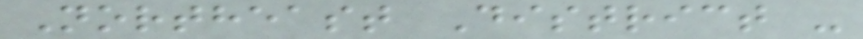Northeast District -
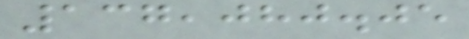137,080.05
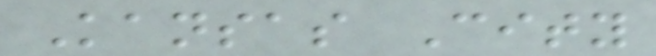Kansas City
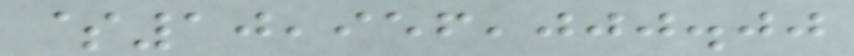$10,956,000.00
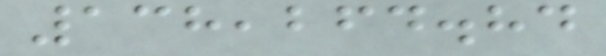138,264.84
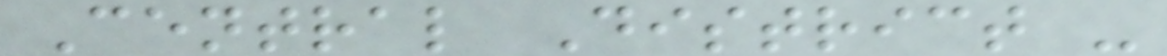Central District -
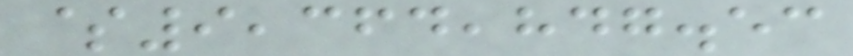$9,364,847.53
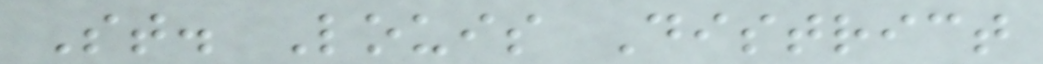St. Louis District
